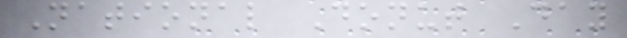National Donut Day
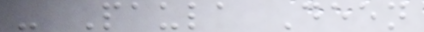- Paula Deen
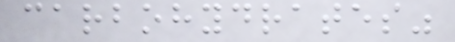carbohydrates"
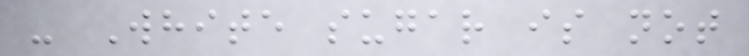- White sugar is not
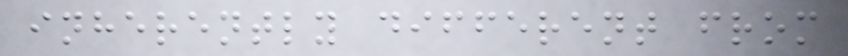inherently different from
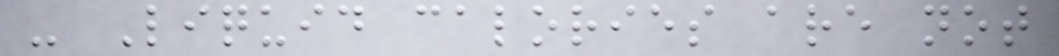- Liquid calories are not
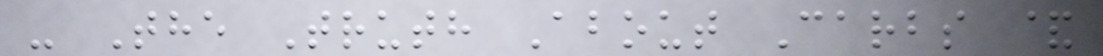- The Truth About Carbs &
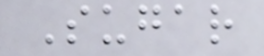Sugar
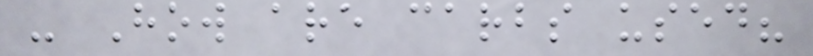- How are carbs used?
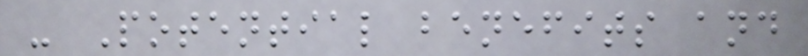- Potential benefits and
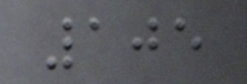105
